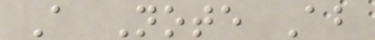A Note About
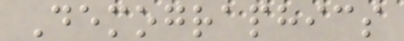Demographics
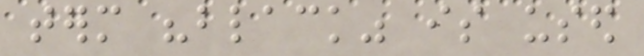term "black" is used
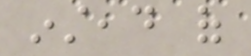instead of
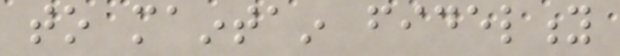to maintain fidelity
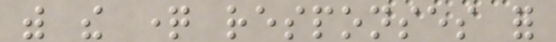with the question responses for
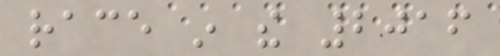race in the 2016
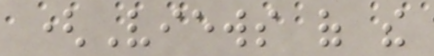(Views of the
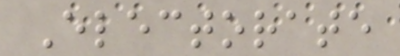Electorate
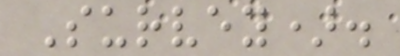Survey).
